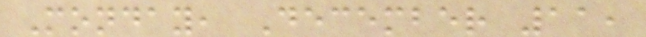Monday, December 11,
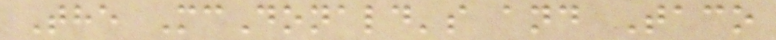The McDonald's and Taco
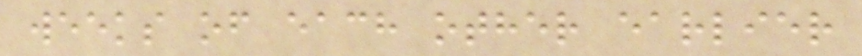weeks of each other earlier
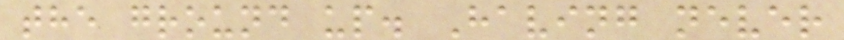the ground up. Having never
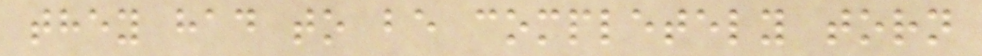they had to be completely torn
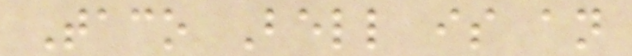Taco Bell is an
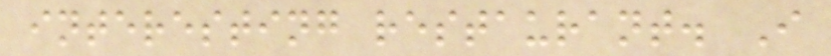interesting restaurant. I
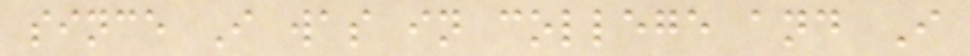since I was in college and I
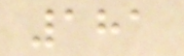181
